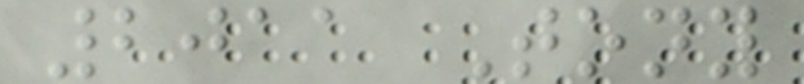2011 Tony
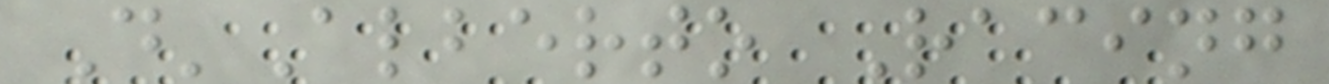D'Alberto Racing
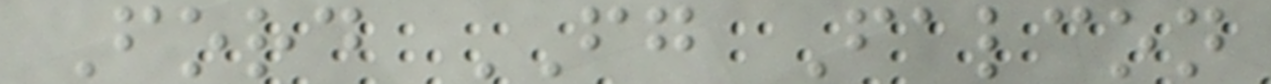Ford FG Falcon
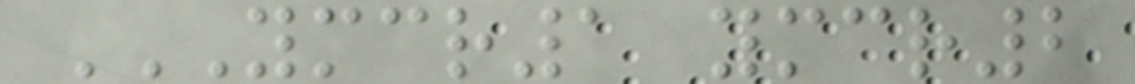YMCR1 YMCR2
